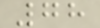78
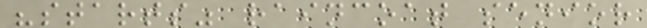"starts" raincoat senior
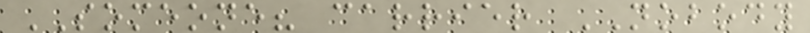SOMEONE? carrier NOBODY
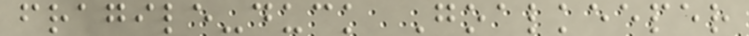fragile-duck Goalkeeper
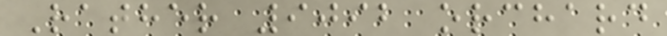Rather 9092 orchard
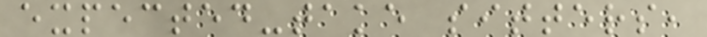expected-take sitters,
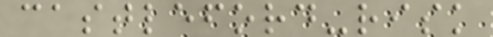castleford-risk
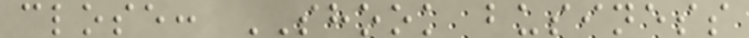close: SHOOK business
